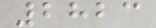2823
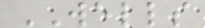WELLS
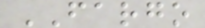FARGO
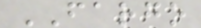FARGO
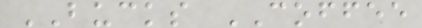BUCKS COFFEE
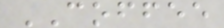COFFEE
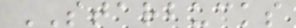STARBUCKS
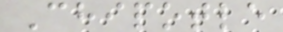Chipotle
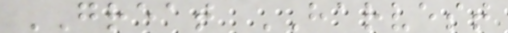GREAT HARVEST
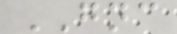GNC
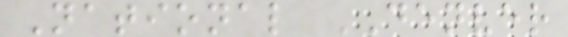National DENVER
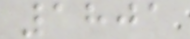1801
